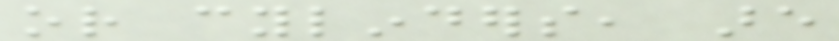or cylinders, are
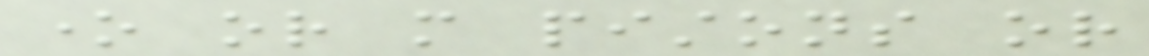one or more pistons or
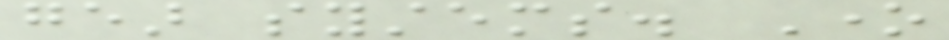gear systems. One
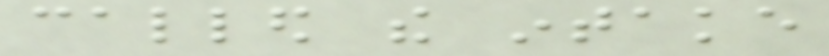called the intake
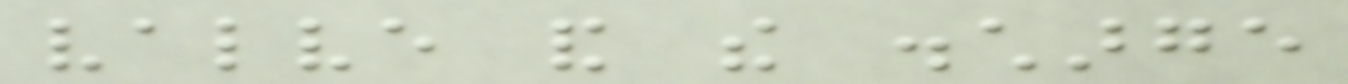valve and the discharge
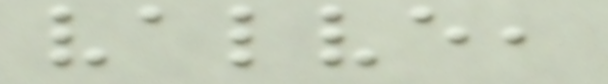valve,
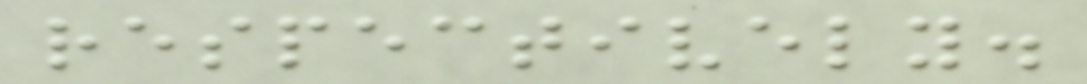respectively.
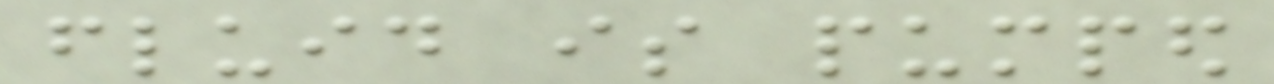fluid is pumped
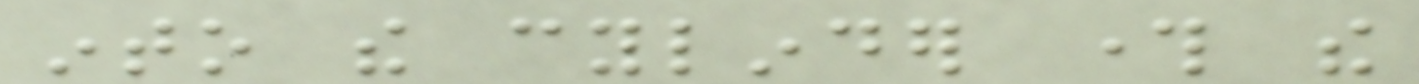into the cylinder through the
